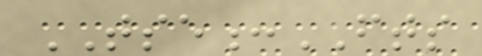TSE:FTS
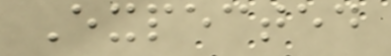Expected
